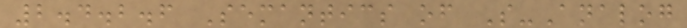2.4.2.6 Semantics of S-Analog
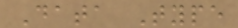Data Type
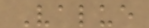Value
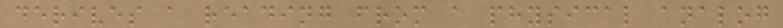derives a reading from a physical analog
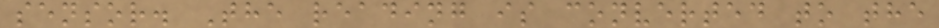sensor. The reading is converted to the
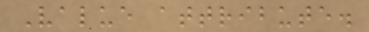Value attribute.
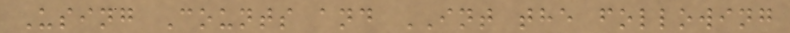Using Counts and INT the following
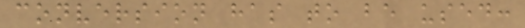conversion has to be used:
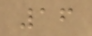16
